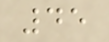45
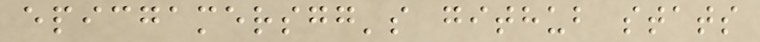epicgamersgg's github stats
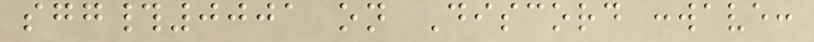sgg#0001 on Discord :wave:
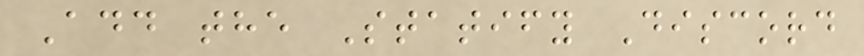Add the Statify Discord
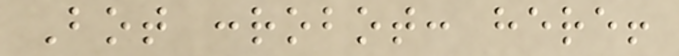Bot :robot: here!
